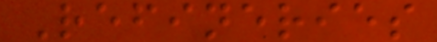Refineries
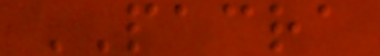PACRA
